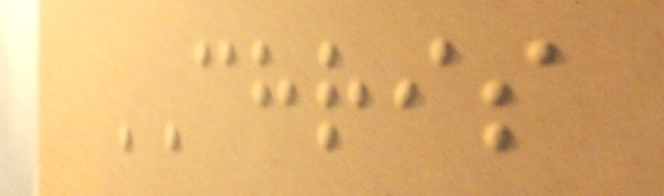CHRIS
